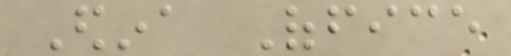Edina Office
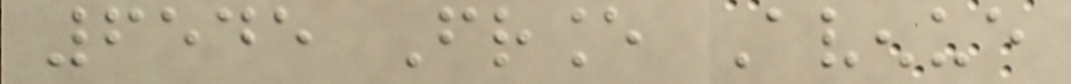6545 France Avenue
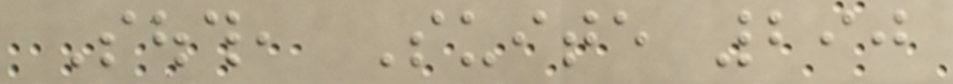South, Suite 290
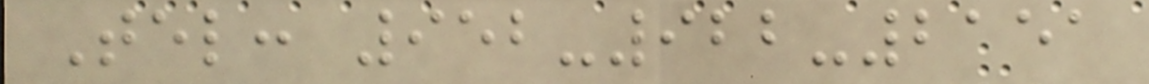Tel: 952-922-2151
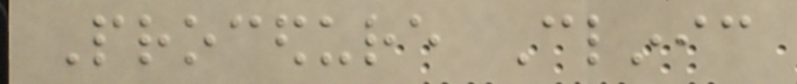Procedure Clinic
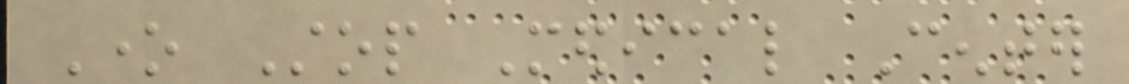One Stop Medical Center
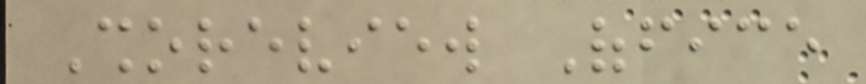Shoreview Office
